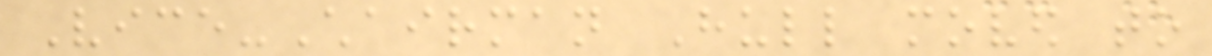Vice-Chairman Hull moved to
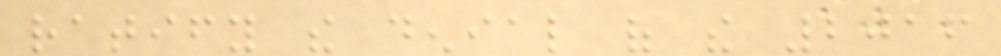ratify the denial of the 2016
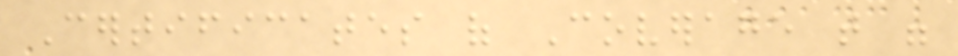Certificates of Coverage that were
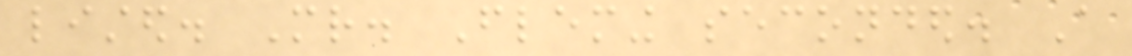listed. Mr. Fleming seconded. A
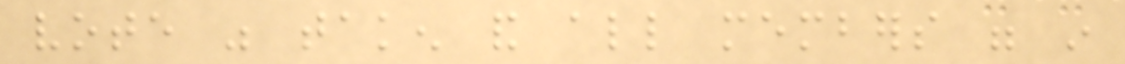vote was taken and all members were in
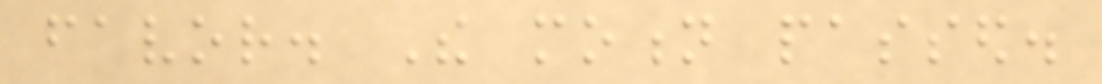favor. The motion passed.
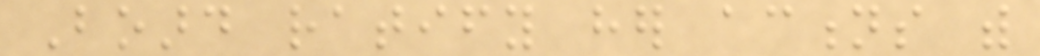Board ratify her actions with
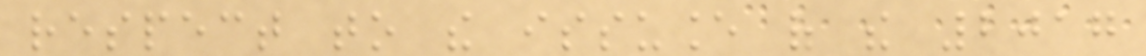respect to the issuance of the 2017
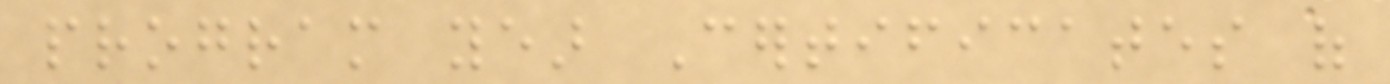program year Certificates of
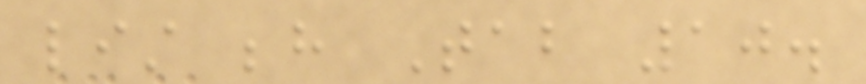list behind Tab 10.
